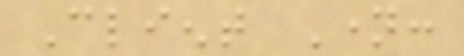Client Name:
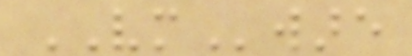VMware
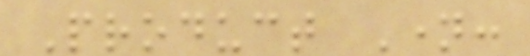Product Name:
